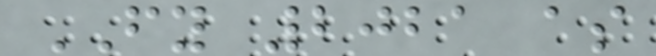FY 2021 as
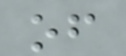of
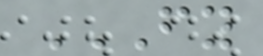FY
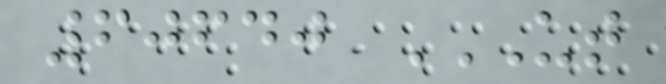60640 UT
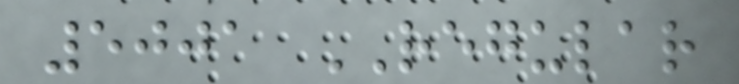5001 REGULAR
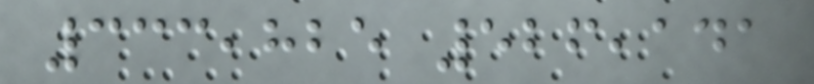333,825 526,141
